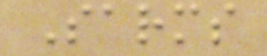Sarms
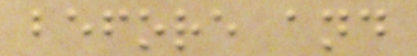before and
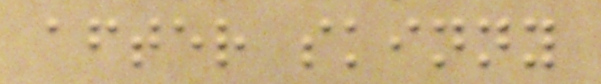after skinny
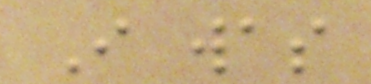I was
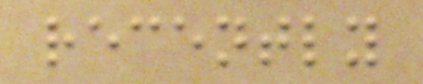recently
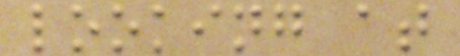looking at
